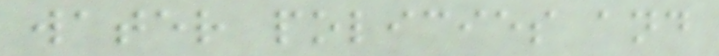water policies and
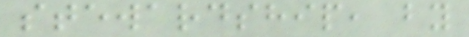stewardship, by
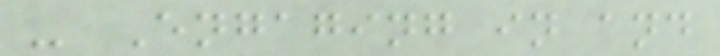- Engaging in and
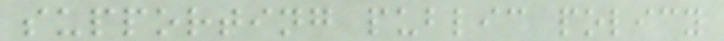supporting public policy
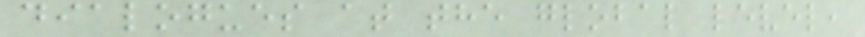dialogues at the global level,
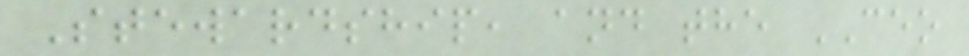Stewardship, and the CEO
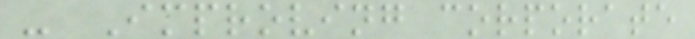- Improving corporate
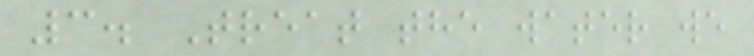3. Treat the water we
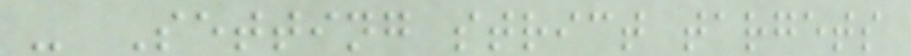- Setting strict targets
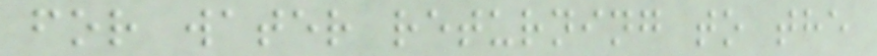for water returning to the
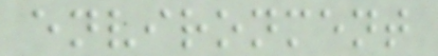environment
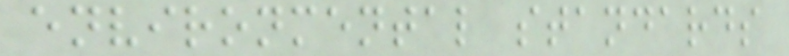environmental standards
